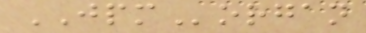JPMorgan
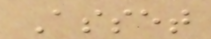Asset
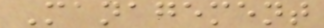Management
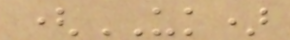(UK)
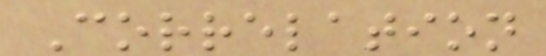Correlation
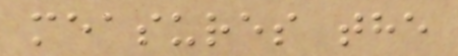measures the
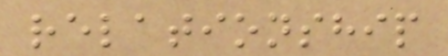relationship
